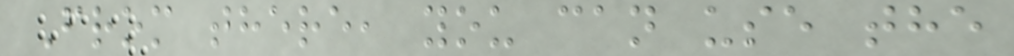From there, you can use the
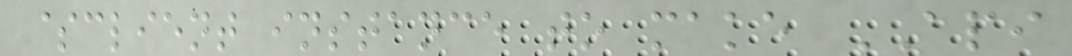$client instance to make API
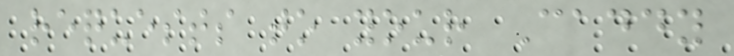requests to your Caddy
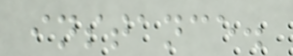instance.
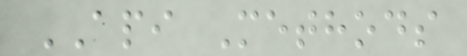API Methods
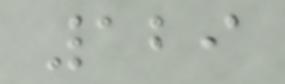129
